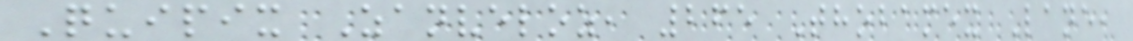Quipix Zanveloz, 265 Thobamex Lane,
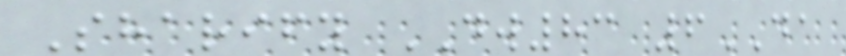Sharify DW83 6DA
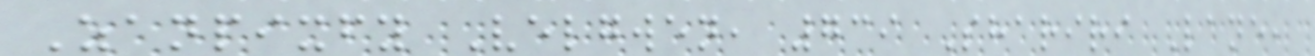Zanpixfy Velgwen, 739 Shariri Lane,
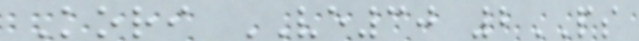Kori VE30 2PS
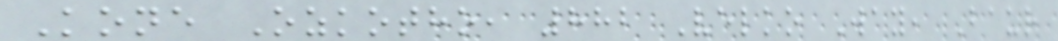Kone Ozkotho, 882 Velko Way, Baur
